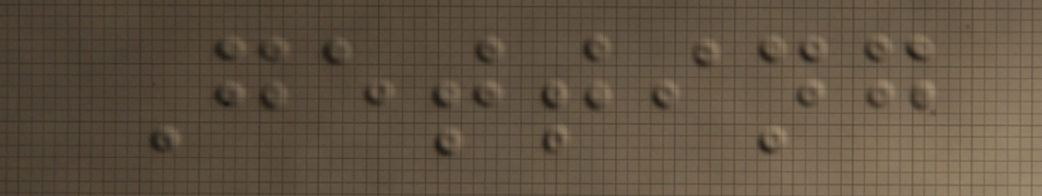Getting
